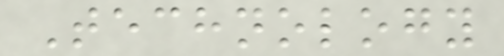Technology
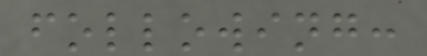following:
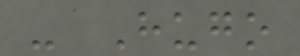- Hugo
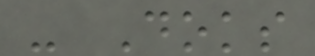- Doks
